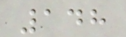148
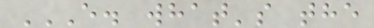E. WHAT'S THE
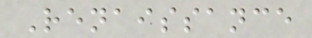Renaissance
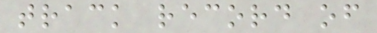track record of
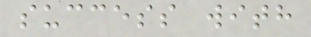success with
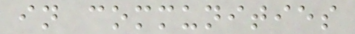in communities
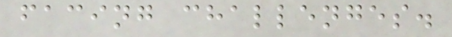facing challenges.
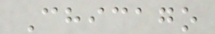Chicago
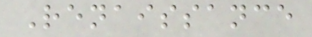Renaissance
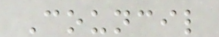Council
